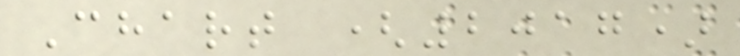Chart (2017)
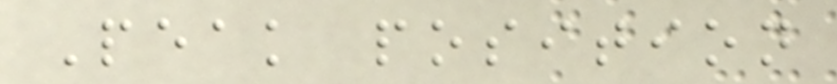Peak position
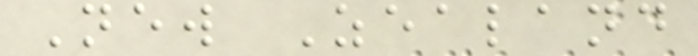New Zealand
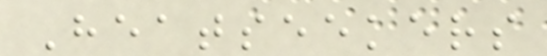Heatseekers
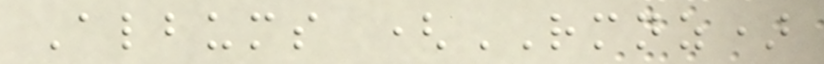Albums (RMNZ)
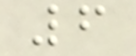6
